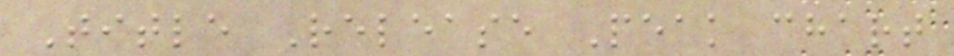Title Release Peak chart
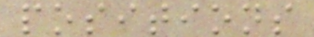positions
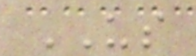US
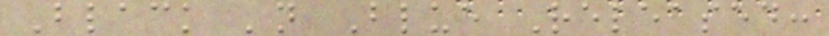Black 'n Blue Released:
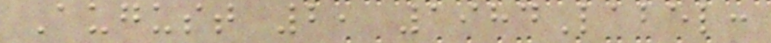August 2, 1984Label:
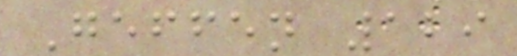Geffen 129
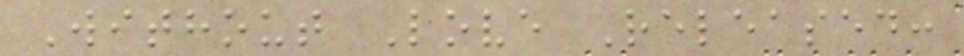Without Love Released:
